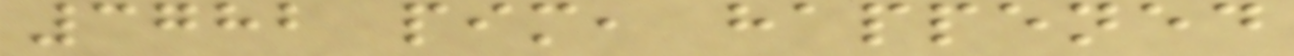3782 pim, happened
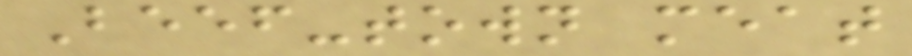Beef-town meat
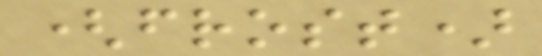(frost)
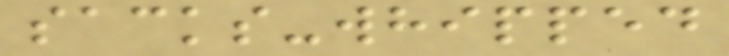sacks-whipped
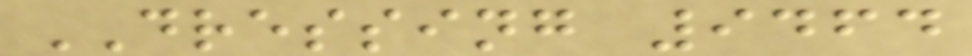DRESSING 9464
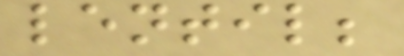lentil;
